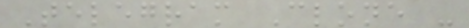Telegram Clone -
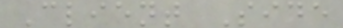Client Side
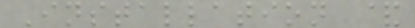Installation &
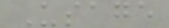Usage
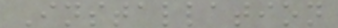Installation
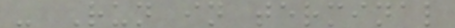- Run in terminal
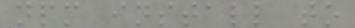npm install to
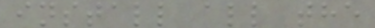install all the
